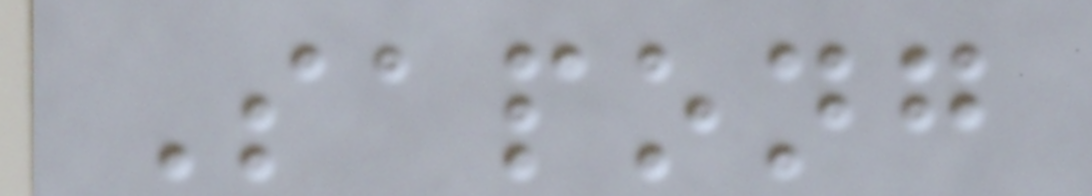Sapong
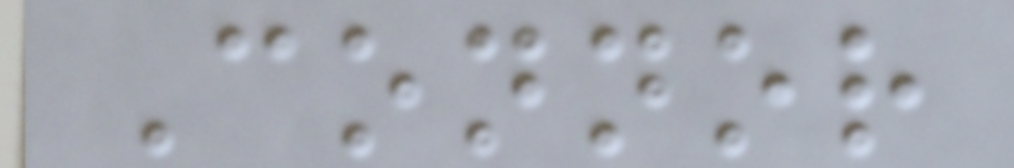Connor
